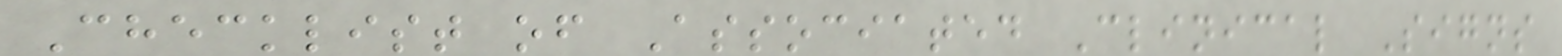Checklist of Associated Clinical Signs
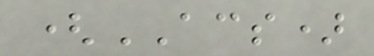(ACS)
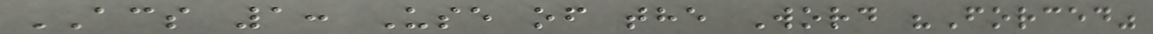ACS 1: Use of the Word "Forced"
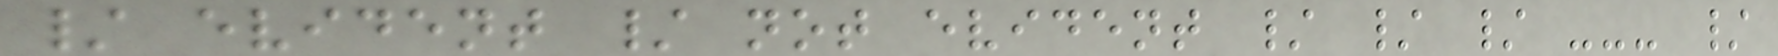/ evident / not evident / / / --- /
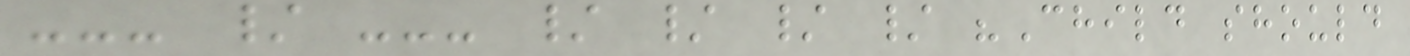--- / --- / / / / "Child should
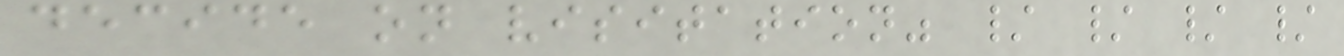decide on visitation" / / / /
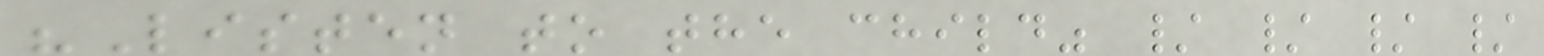"Listen to the child" / / / /
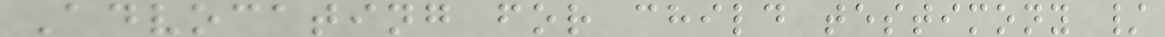Advocating for child testimony /
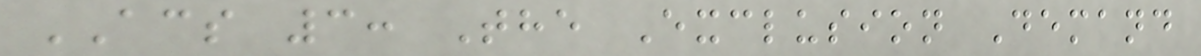ACS 3: The Exclusion Demand
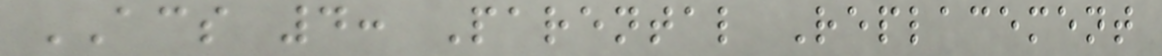ACS 4: Parental Replacement
